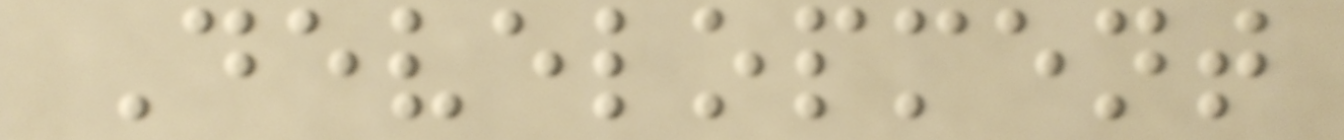Development
